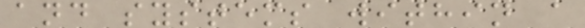and systems within a
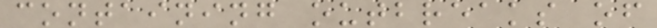containing outbreaks of
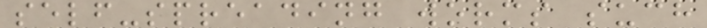self-spreading worms such
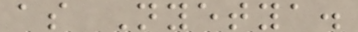as Nyetya.
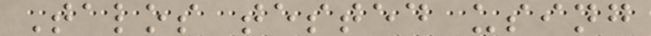Talos tested using
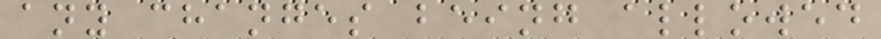any changes being allowed
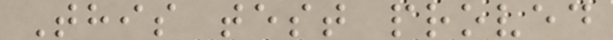This test proved
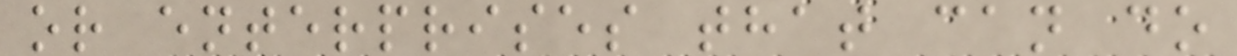or enterprises that can do
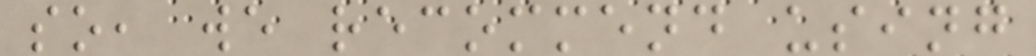so, we recommend using
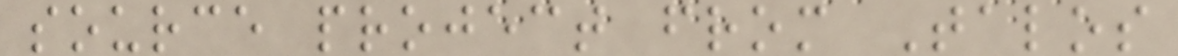source project from Talos
